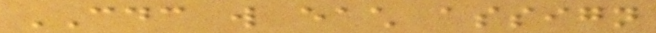CDC will each assign
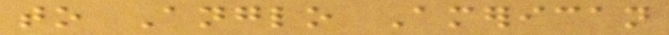to Anglo American
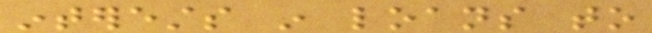interests in loans to
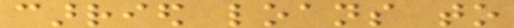carried loans to
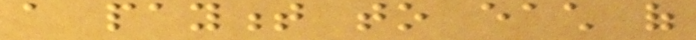a payment to each of
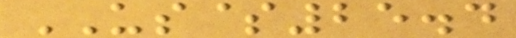US$25.4
